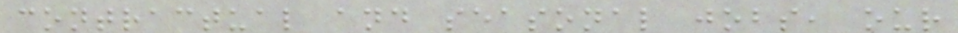contractual and seasonal jobs, our
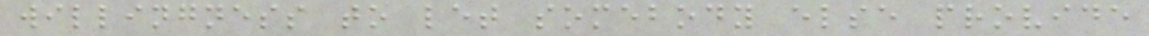willingness to let somebody else provide
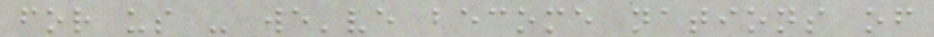for us - we've become nations of
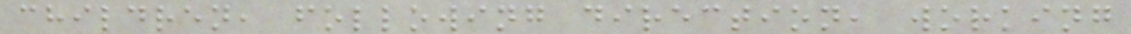children, following direction, working
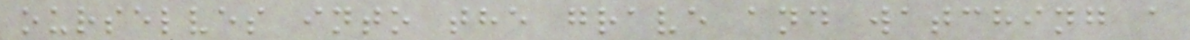ourselves into the grave and watching a
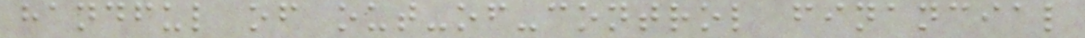handful of out-of-control financial
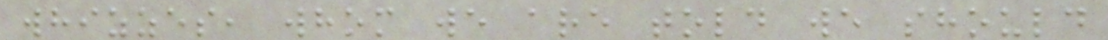whizzes, whom we are told we should
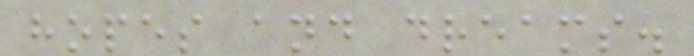hopes and dreams.
